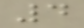4
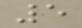5
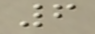6
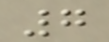7
